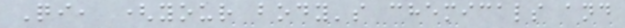Qi, (your body's chemicals and
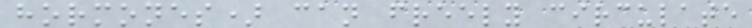hormones) can freely circulate
